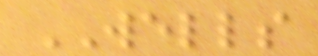WELLS
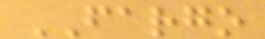FARGO
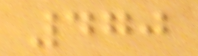470
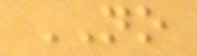NO
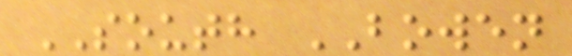SOUTH BOWEN
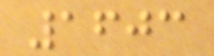1603
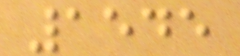1545
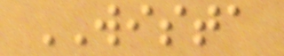WISTA
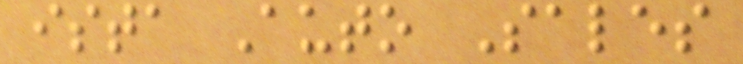ista Auto Sales
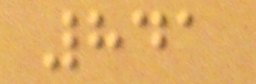841
